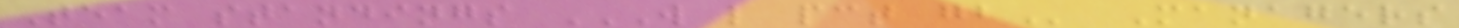Team standings W L PCT GB Managers
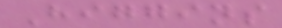Higgins
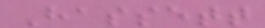Hassett
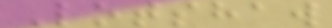Lotshaw
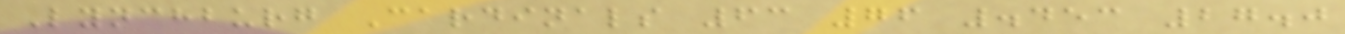Lynchburg Cardinals 63 76 .453 27.0
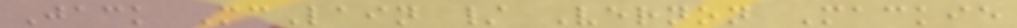Jack McLain / Vernon Mackie
